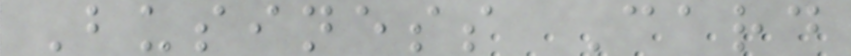Business Card
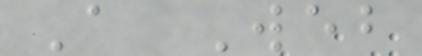A Web
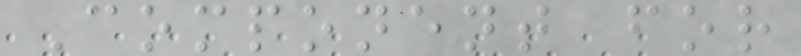Component for
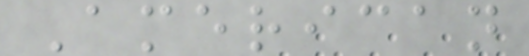American
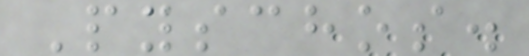Pyschos.
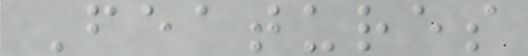Features
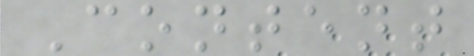Content
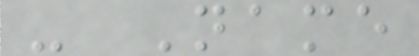- Name
